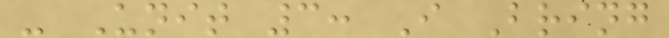- Unit 3: I Bring
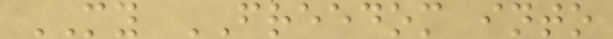MY FREEDOM into
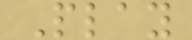Play
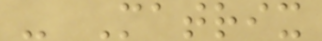- Matrix
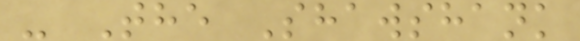- The Shawshank
